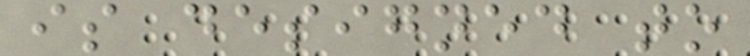is designed to
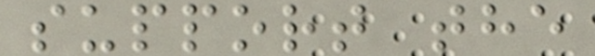support the
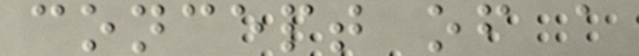concept of a
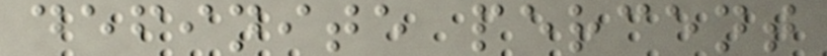definite percent
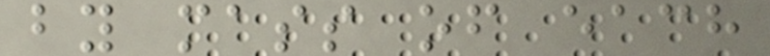by mass of each
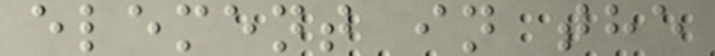element in the
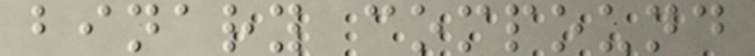binary compound
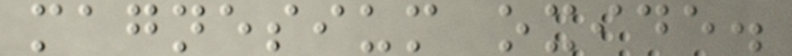magnesium oxide.
